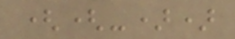((-))
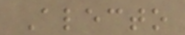Alecto
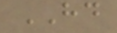HD
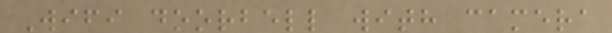Wifi doorbell with camera
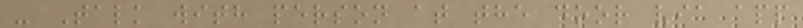- Talk with person at the door via app
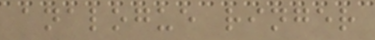analogue ringer
